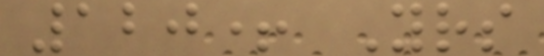120+ Yrs
